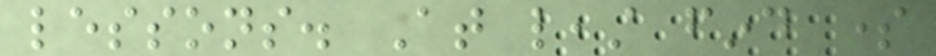lessons. At least find some
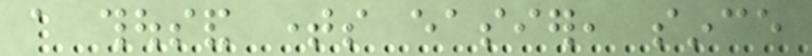a thousand times easier, since
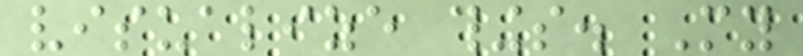visualize things. My
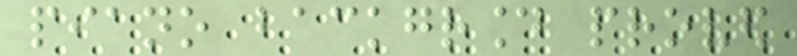piano background proved
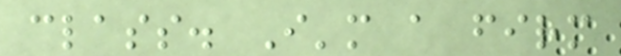class. I'm a firm
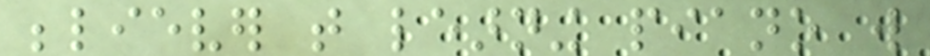believer that learning piano will
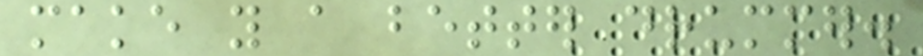make you a better drummer.
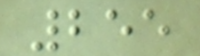255
